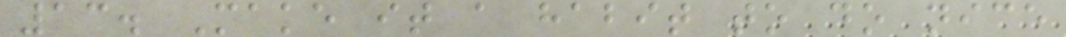13. Make it a habit to do nice
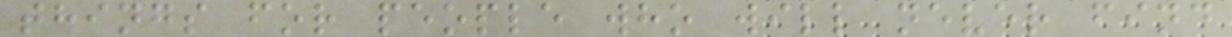things for people who will never find
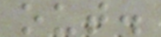out.
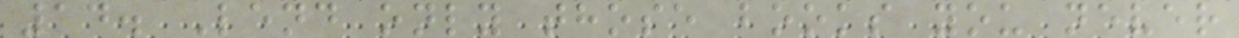14. Lend only those books you never
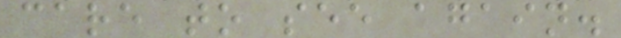care to see again.
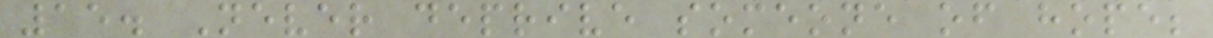15. Never deprive someone of hope;
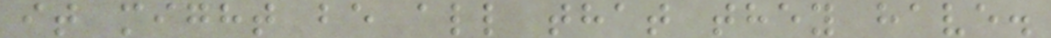it might be all that they have.
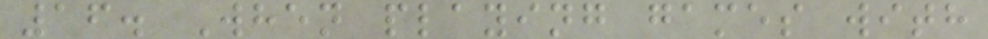16. When playing games with
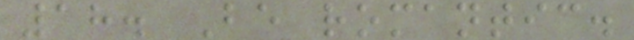18. Be romantic.
